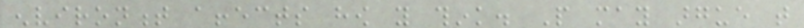environment affects how you think. People may argue that
